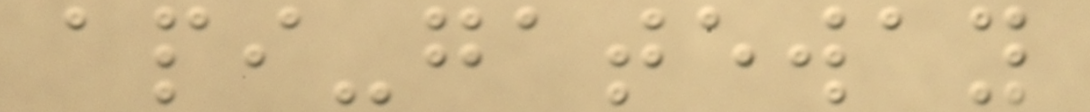api-gateway
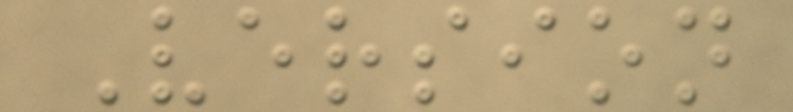Version
